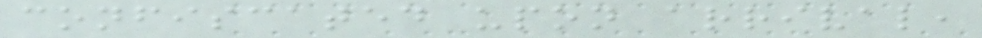confiscated upon arrival,
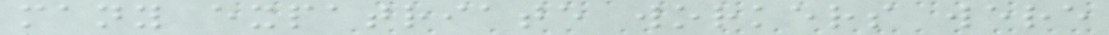many expatriate workers were
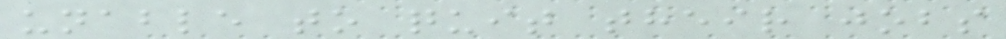unable to quit their jobs
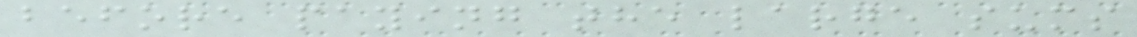before paying the large sums
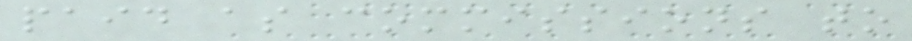paid as commissions to
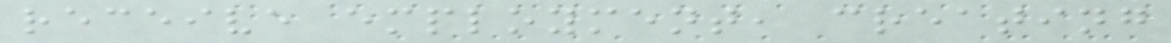receive employment, creating
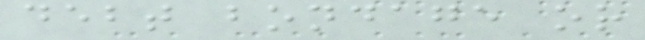debt bondage or
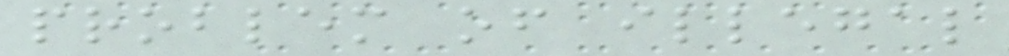problem of illegal
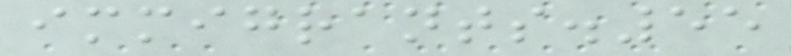immigrants.55
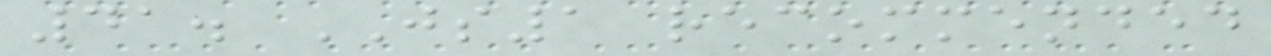41. JS1 recommended
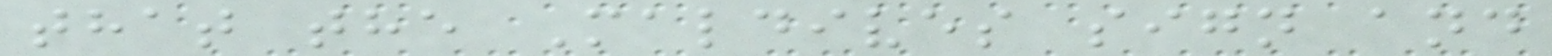that the Maldives sign and
